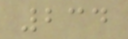234
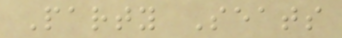Party Seats
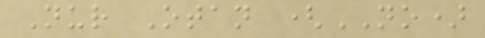Nur Otan (NO)
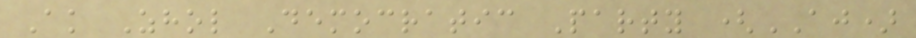Ak Zhol Democratic Party (AJ)
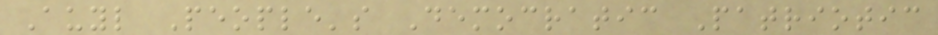Auyl People's Democratic Patriotic
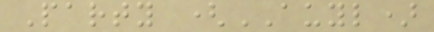Party (AUYL)
